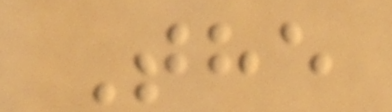The
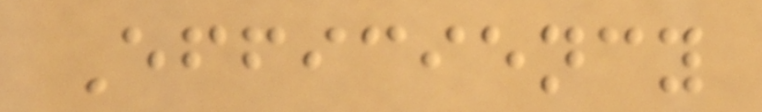Efficiency
